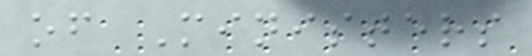of Ministers
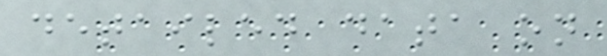detailed data on
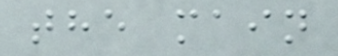the main
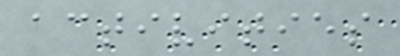activities
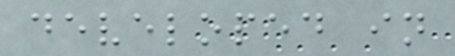developed in
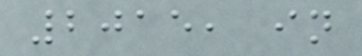2015, in
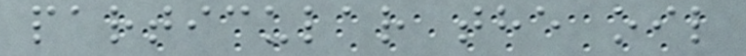particular the oil
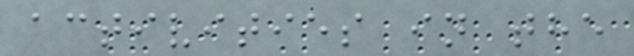activities in the
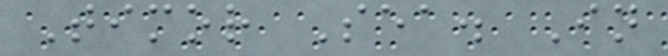Timor Sea. In
